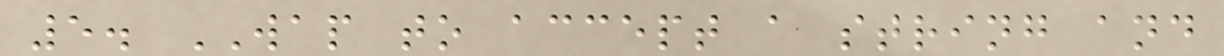5. WAP to accept a string and
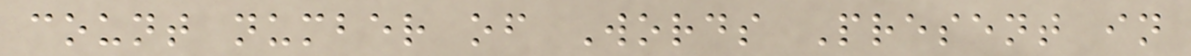count number of Words Present in
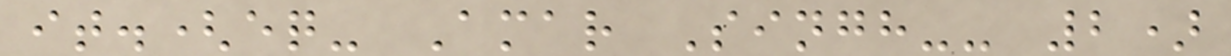it.(eq- Amar Singh-- 2)
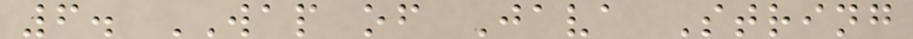6. WAP of Java String
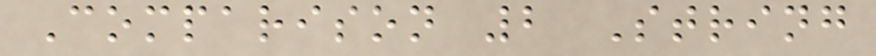Comparison 2 String
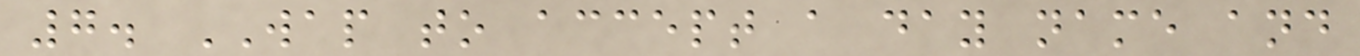7. WAP to accept a day name and
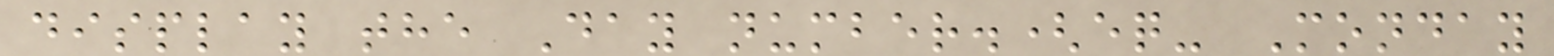display the Day number.(eq- Monday
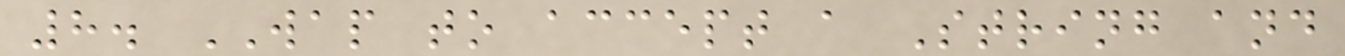8. WAP to accept a String and
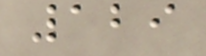129
